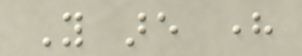You are here
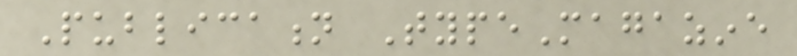Publication TypeMagazine
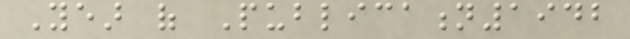Year of Publication1942
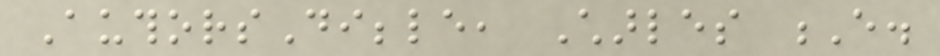AuthorsDibble, Charles E.
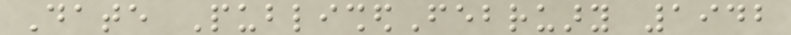Date PublishedFebruary 1942
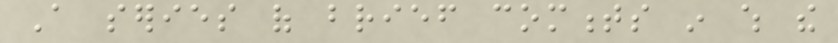A series of brief comments in which the
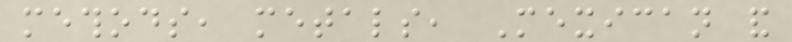methods, metals, Mexican and
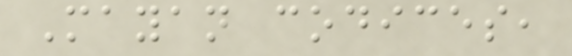Mayan codices,
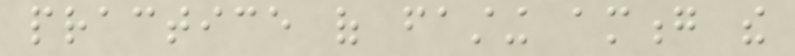practice of fasting among the
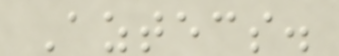Aztecs.
